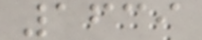1639
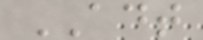ADT
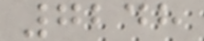7248
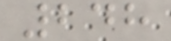248
